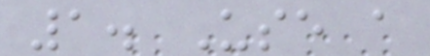1. Use a
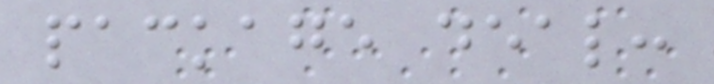package deal:
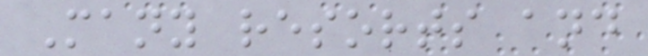Many resorts and
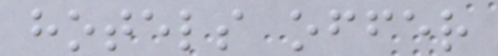hotels offer
